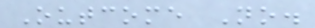Outcome No.
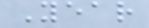Year
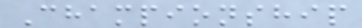Championship
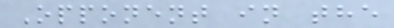Opponent in the
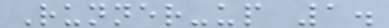Runner-up 1.
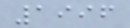1996
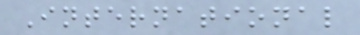International
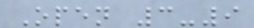Open 3-9
